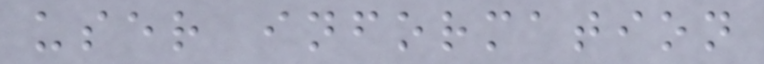user information
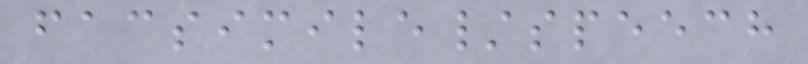facsimile/speech
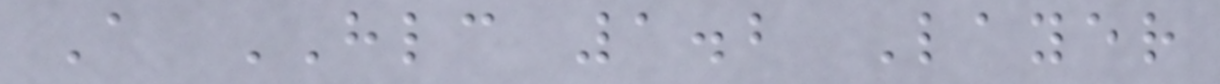A HLC 1.2 Layer
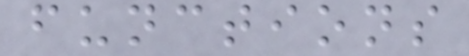functions
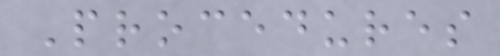Procedures
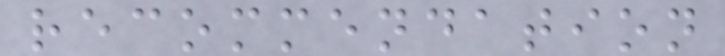recommendation
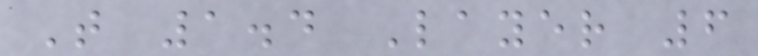T 1.4 Layer 6
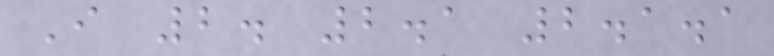I 2. 2.1 2.1.1
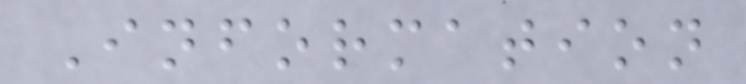Information
